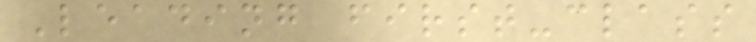Leading first-class
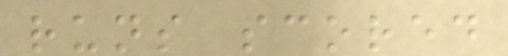runs scored
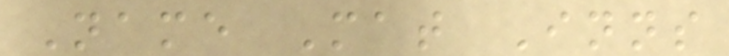Name Mat Inns
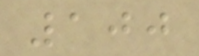100
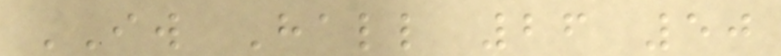IW Hall 26 50
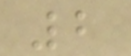2
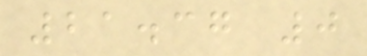21.37 0
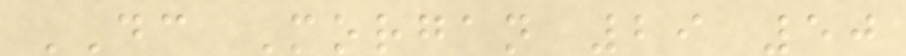DC Morgan 29 50
